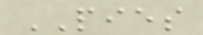PIES
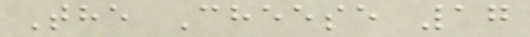The Cheese 17
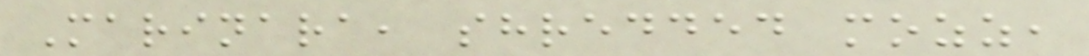Marinara, shredded mozz,
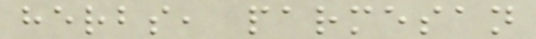herbs, parmesan
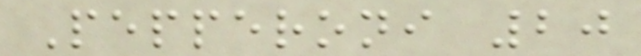Pepperoni 20
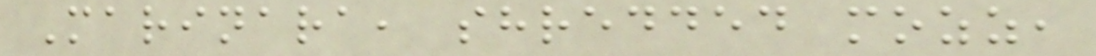Marinara, shredded mozz,
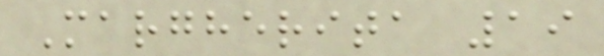Margherita 19
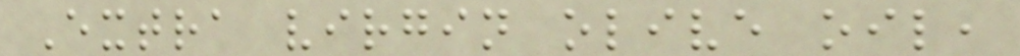Extra virgin olive oil,
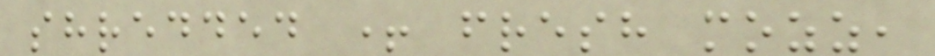shredded + fresh mozz,
